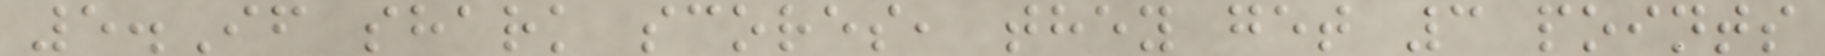5.If shark scores, they get 3 points
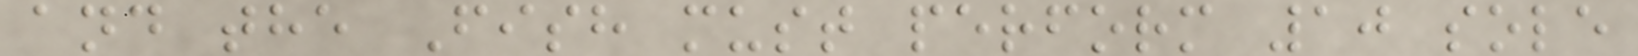and the Fish must perform 10 sole
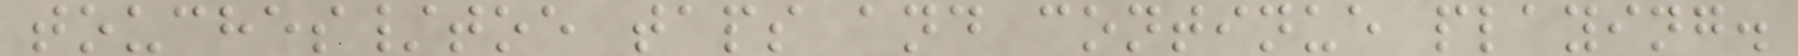touches/toe taps and continue playing.
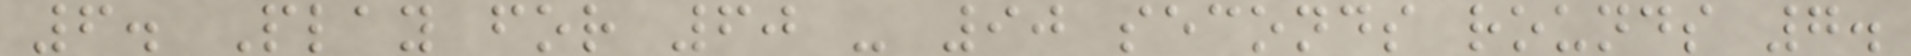6. Play for 60 - 90 seconds rounds 7.
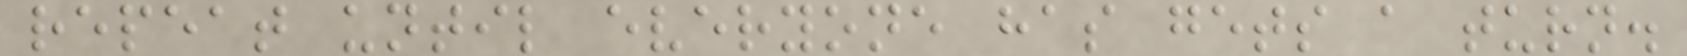repeat until everyone has gets a turn.
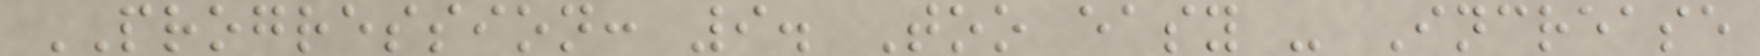PROGRESSION: 9. Too easy - Increase
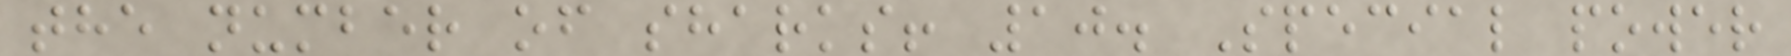the number of sharks! 10. Special power
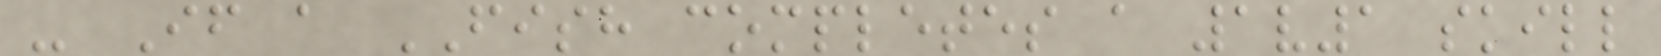- If a FISH completes a 1v1 skill
